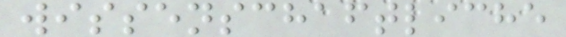wissenschaftliche
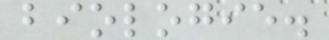biologie.
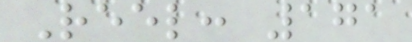Reel: 171
